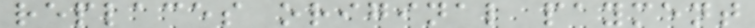replaces original payment
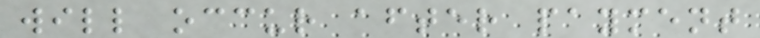will occur after payment
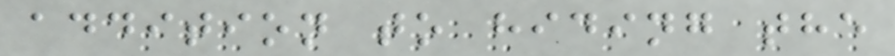addition to hiding the
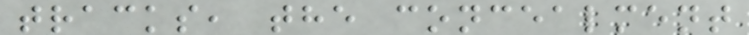tracks, the concealment
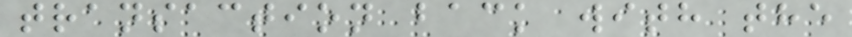transaction back with the
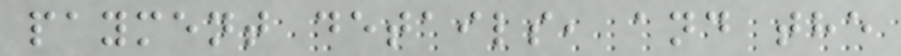payment details, and the
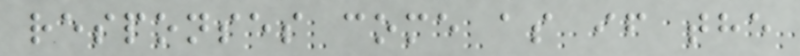responses come as if the
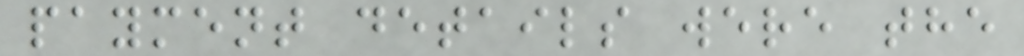payment details were the
